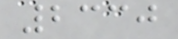2330
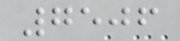7506
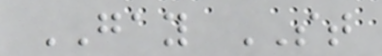GAY ST
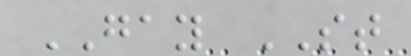GAY ST
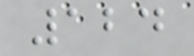124
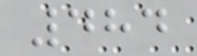484
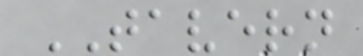TAVERN
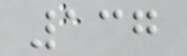137
